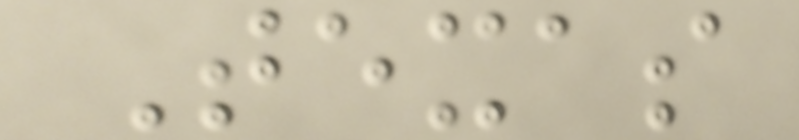Texas
